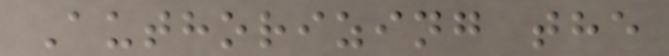Authorizing the
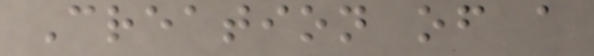Creation of a
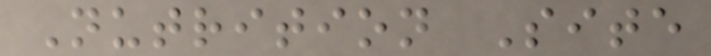Nutrition Site
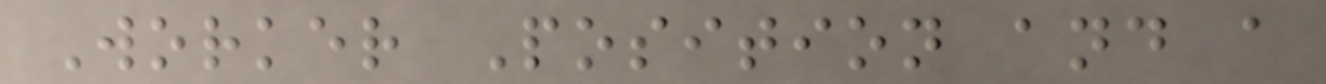Worker Position and a
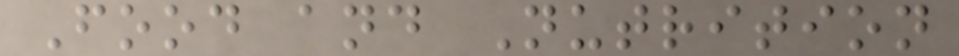Food and Nutrition
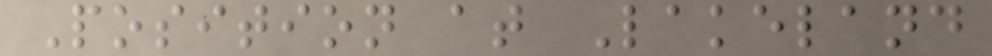Position at Lakeland
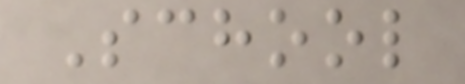School
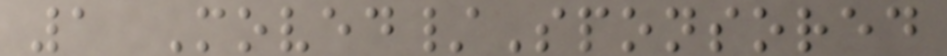1 Moved/Sponsored
